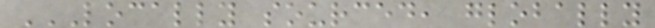LOCALLY SOURCED, GLOBALLY
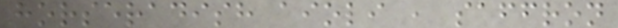horseradish aioli , saffron
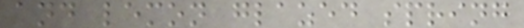and lemon glazed spring
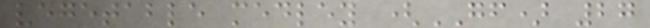vegetable medley (GF) 27
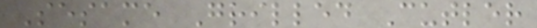Sesame Grilled Cutler
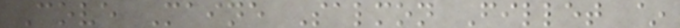Cove Maine Salmon Fillet ~
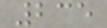235
